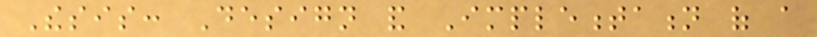Thesis: Design and Implementation of a
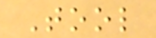Tool
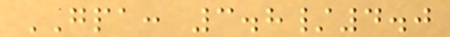GPA: 3.8/4.0
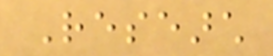Research
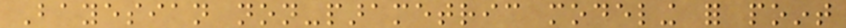Bayesian non-parametric modeling for point
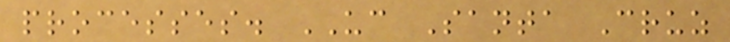processes. UC Santa Cruz
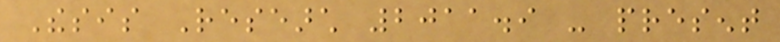Thesis Research 2011.9 - present
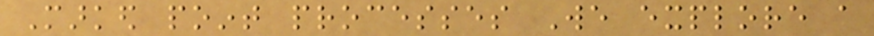Marked point processes We explore a
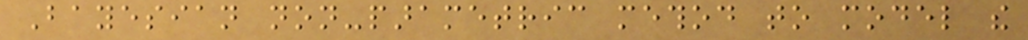Bayesian non-parametric method to model the
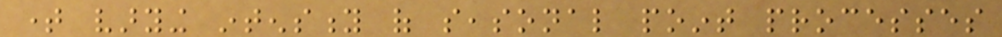time varying intensity of seasonal point processes
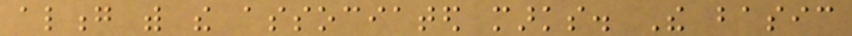along with the associated marks. The basic
